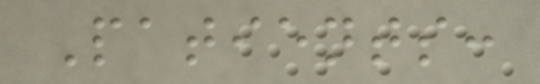Patients:
